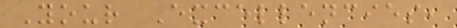Your Excellencies,
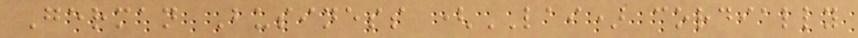German Business (LAI) cordially
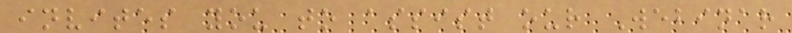invites you to assist our Webinar
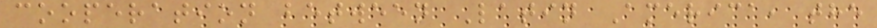cooperation between Latin America, the
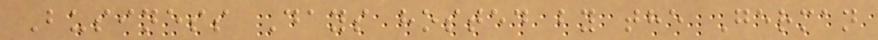Business Days hosted by the German
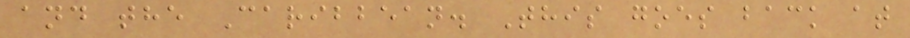and the Caribbean. This goes back at
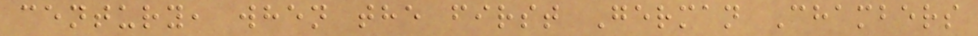century, when the first German Chambers
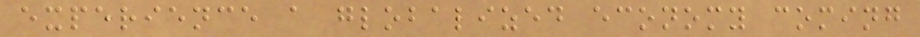experience a globalized economy coming
